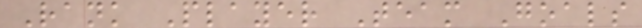Rank Player Team Goals
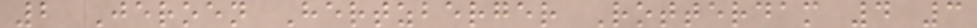2 Jeroen Hertzberger Rotterdam 4 3
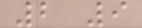2 9
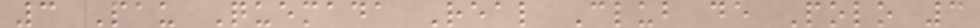3 Pau Quemada Real Club de Polo 3
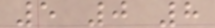5 0 8
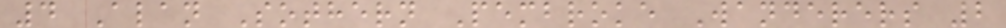4 Alan Sothern Pembroke Wanderers 2
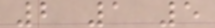2 1 5
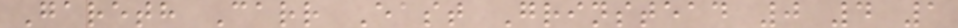Gareth Carr East Grinstead 0 4 1
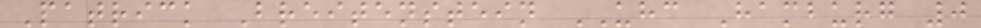Patrick Breitenstein UHC Hamburg 0
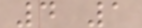4 1
